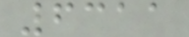6311
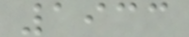1933
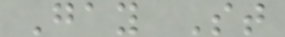Gay St
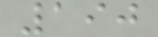190
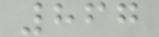867
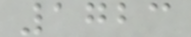1723
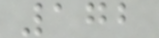172
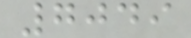7049
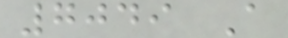7049 A
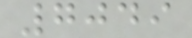7049
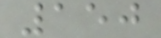150
